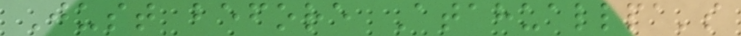Just before Atahuallpa's
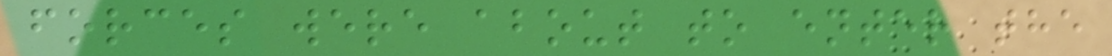forces were about to enter the
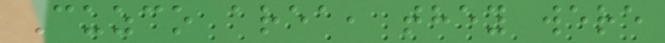Cuzco area, they were
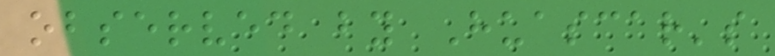observed by Huascar's
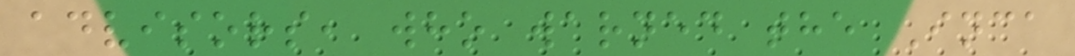advisors, who warned the Inca
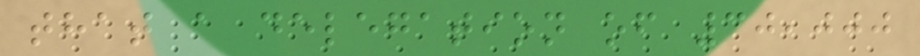that a delegation of 30,000
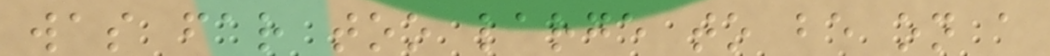was far too large to be on a
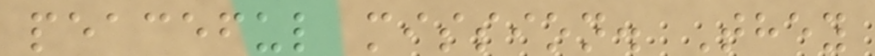peaceful mission. They
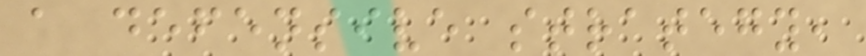a defensive strategy,
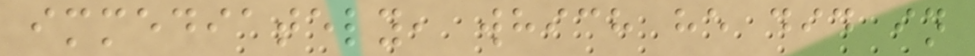immediately, which he did in
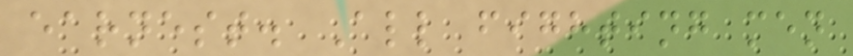earnest. All fighting men
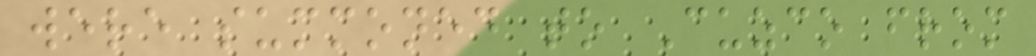were summoned to Cuzco from
